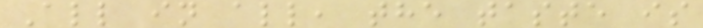All in all, the taste is
